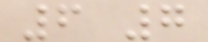6 7
